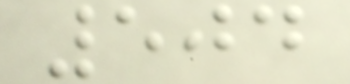504
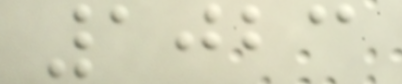1023
